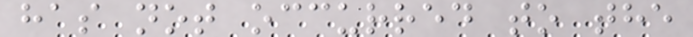has not occurred to the
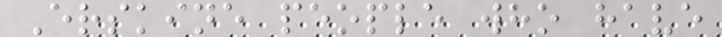Erskine people who have
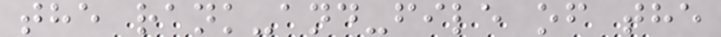the rank-and-file of the
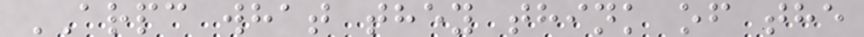ARPC what they think of the
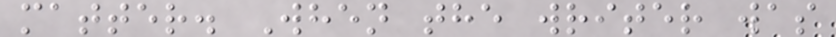matter. When the writer was
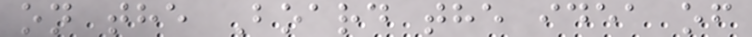on the Board the idea of
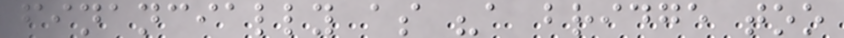financially as "a bridge too
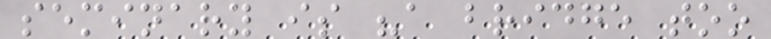seminary is "a bridge too
